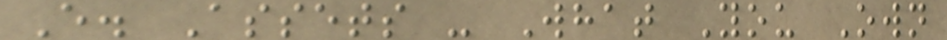E. Assets - What You Own
